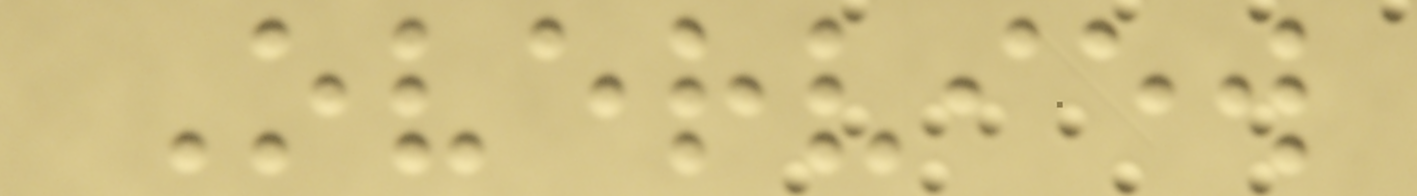Overview
